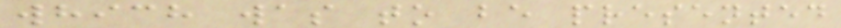which was to be presented
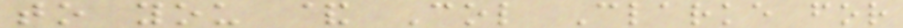to you & Col Clarke for
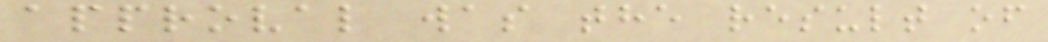approval was the result of
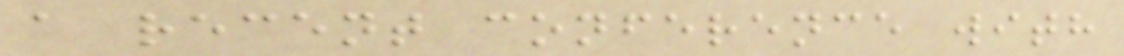a recent conference with
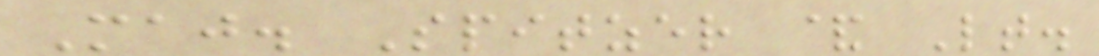Maj. Spitzer & Lt.
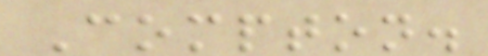Compton.
